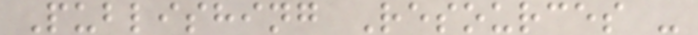Publishing Resources -
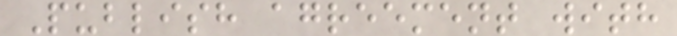Publish agreement with
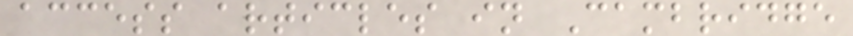access articles in Cambridge
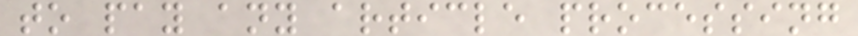to pay any article processing
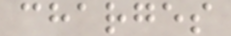charges
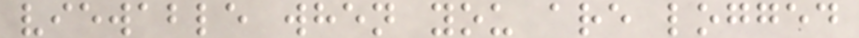viewable when you are logged
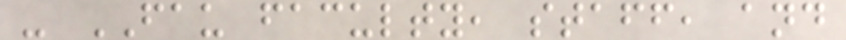- FAU faculty, staff, and
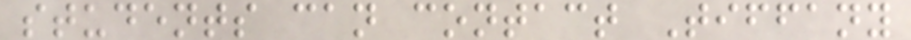students can contact Tiffany
